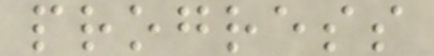progress
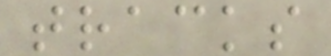tracks
